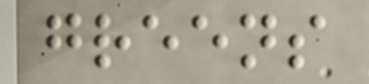greens
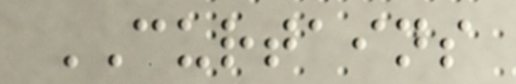CURTAINS
